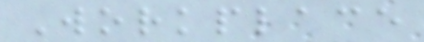Workplace
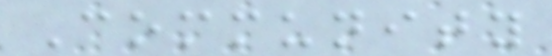Community
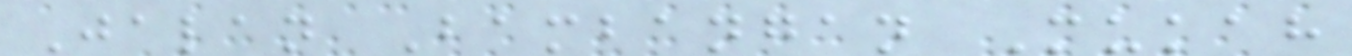Jalan Bambangan Mukah
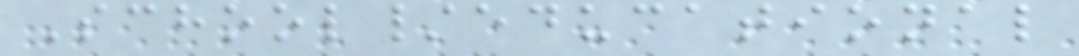School/educational
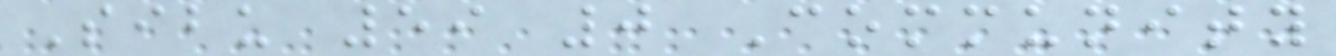Sibu 59 0 Community
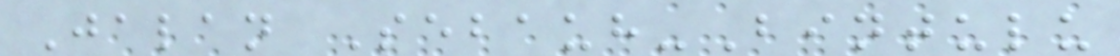Jalan Sebauh-Bintulu
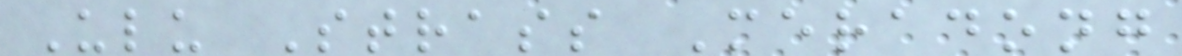Ulu Strass Meradong
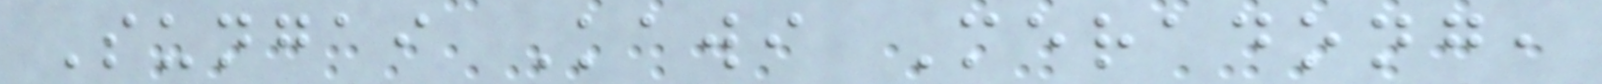Sungai Kawi Meradong,
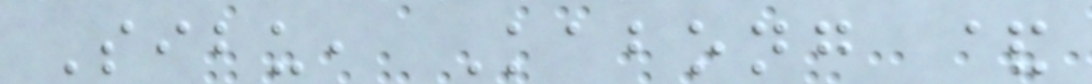Sibu, Kabong &
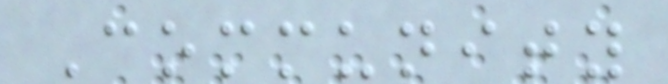Community
